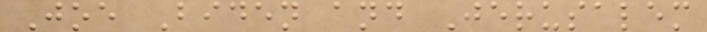Joe Biden and Jerusalem
